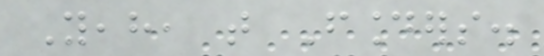Yeah, that Founders.
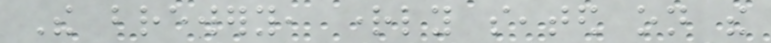The brewery, rightly seated on the
